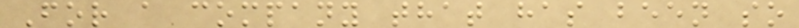For a company that has been so
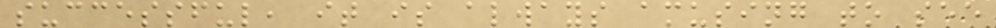successful, it is always amusing to see
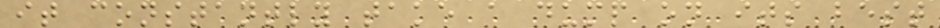it constantly take a dump on its best
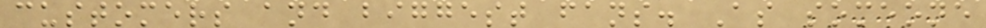customers and biggest fans. As someone
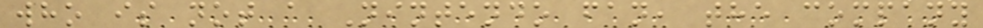who is not a Nintendo fan, the company
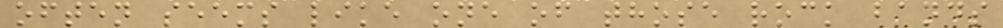often seems like one of those rock bands
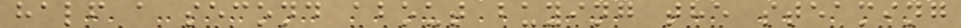half a second about buying the steaming
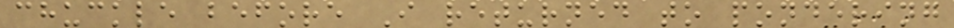chuckle before I returned to pondering
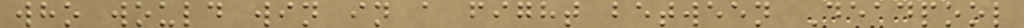who would win in a fight between Deadpool
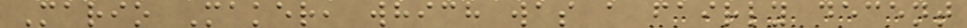Mario Maker, which was a fairly decent
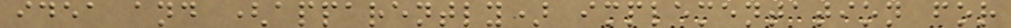idea and (apparently) implementation for
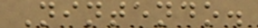Nintendo.
